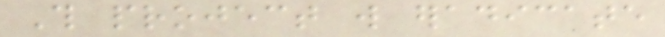This project will eradicate
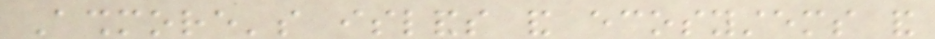Ashmore's islands and ecosystems and
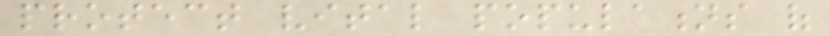protect vital populations of
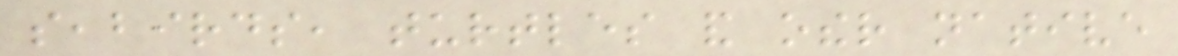seabirds, turtles and other native
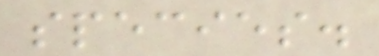species.
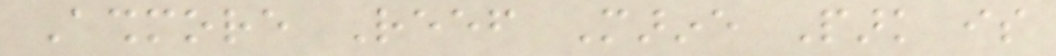Ashmore Reef Marine Park is
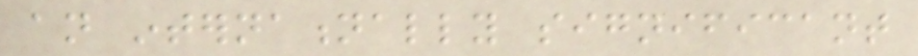an internationally significant
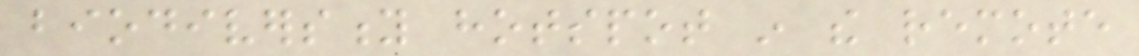biodiversity hotspot in the remote
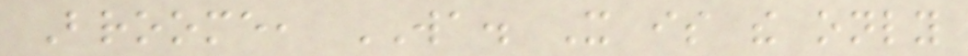Broome, WA. It is the only
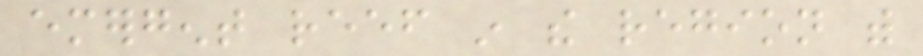emergent reef in the region with
